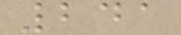241
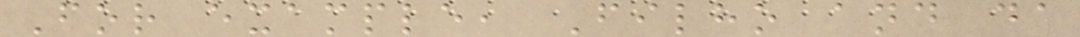For example, Filho and da
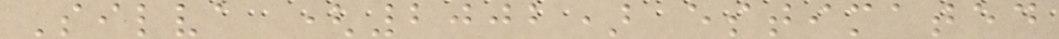Silva (2002) estimated
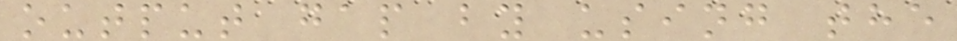output gap by using the
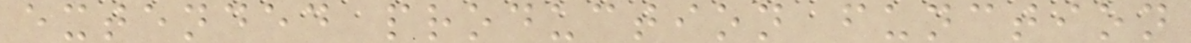extended production function
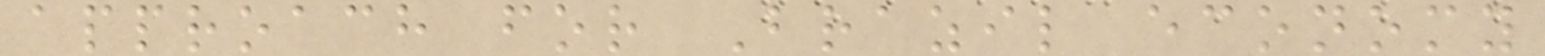approach for Brazil economy
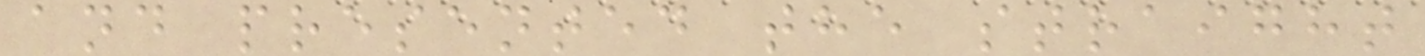and presented the straight
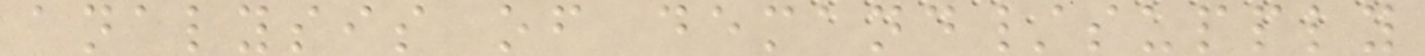analysis of demand/supply
